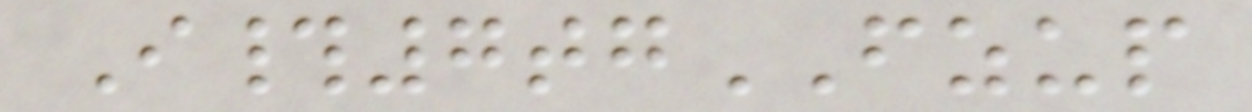I#7tgFZUP
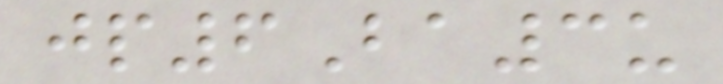jp6Ba3u
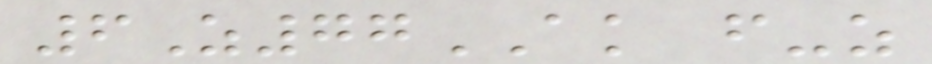6Z77AK f-z
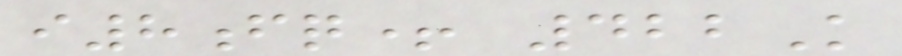i8fq+ 422K
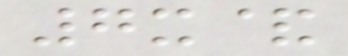7x&
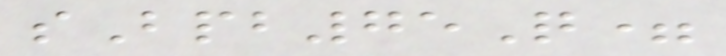sBpb75Q=
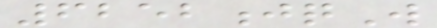6252jqW
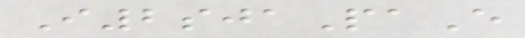I2sjaPaE
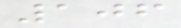106
